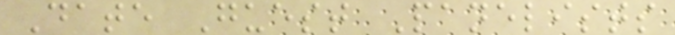Date Guest Panelists
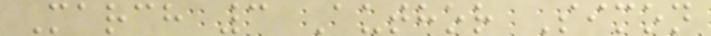March 3 Author Simon
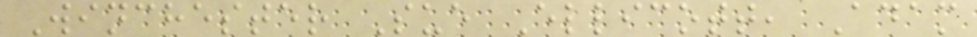Winchester Sue Ellicott, Adam
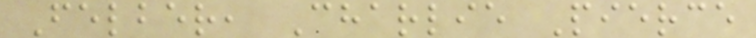Felber, Charlie Pierce
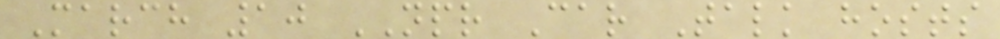March 10 NPR Car Talk hosts
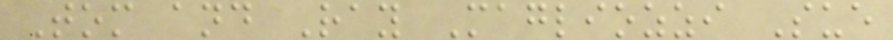Tom and Ray Magliozzi Sue
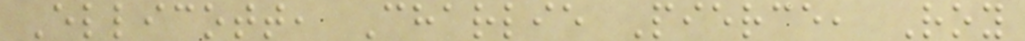Ellicott, Charlie Pierce, Roy
